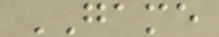GAME
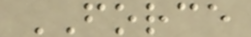FORCE
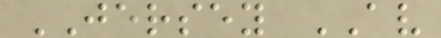JERSEY AV
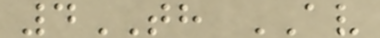4TH AV
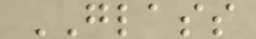GLASS
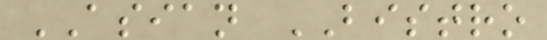ASIAN BISTRO
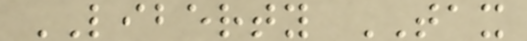LIBERTY TAX
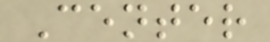Center
